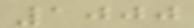1000
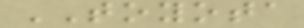TOYOTA
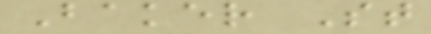Baker St
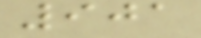901
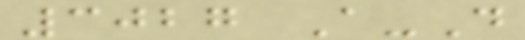3027 A-D
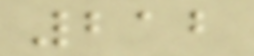212
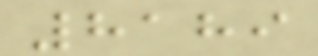8189
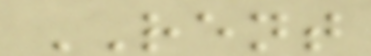RENT
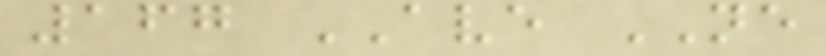167 AVE NE
